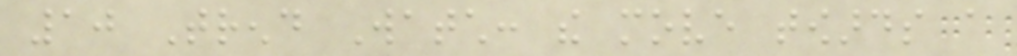10 Trend Watch: the move towards a
